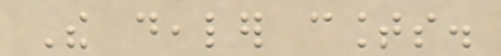The dealer counts.
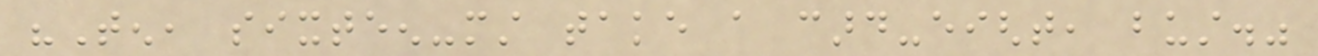"Ten, sixteen-must take a card-eight, bust."
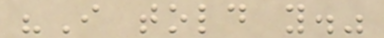"I told you."
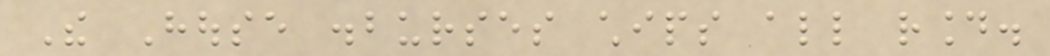The House disburses chips all round.
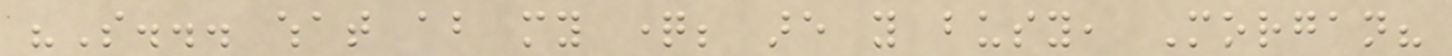"So... what about my question; are you busy, Morgan?
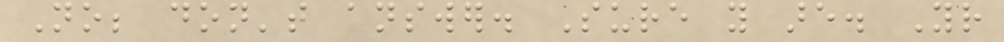No; don't answer. Sure you are. Your
